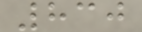830
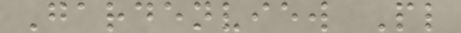Gardenview Pl
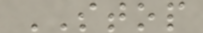STOP
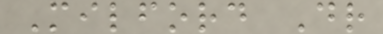Milford Dr
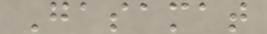Gasamat
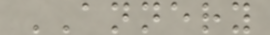ANNERY
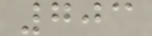703
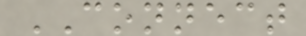CONNECT
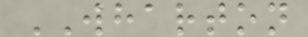WHARTON
